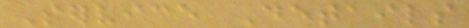Service Details
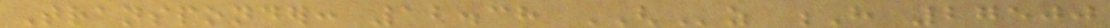Transponder: 12.38 GHz H 27500
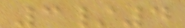3/4
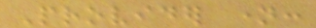Provider name:
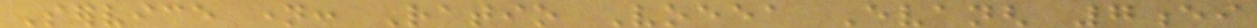Service name: Ratio Voeea Evangh 7ei
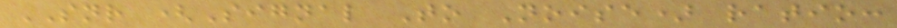SNR (Signal To Noise) ratio:
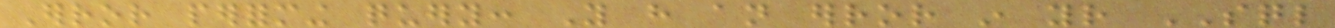Error performing query: You have an error in your SQL
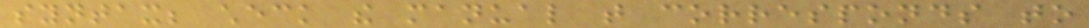syntax; check the manual that corresponds to
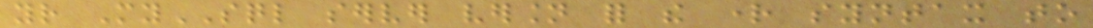your MySQL server version for the right syntax to
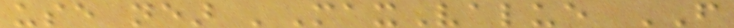use near 'MaxValue FROM
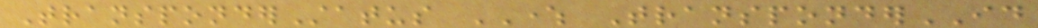TransponderStatus WHERE TransponderID
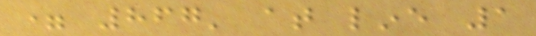= 867' at line 1
